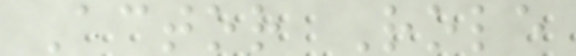Actor Role
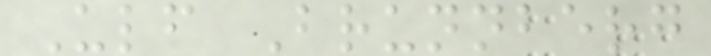Ulf Brunnberg
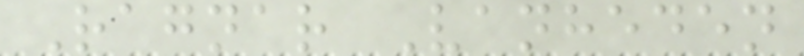Ragnar Vanheden
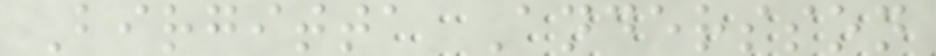Birgitta Andersson
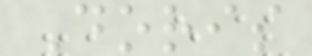Doris
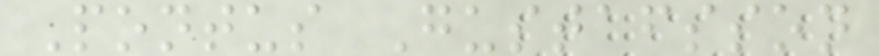Pontus Gustafsson
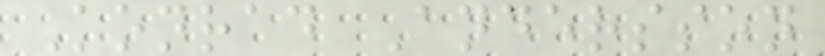Konrad Andersson
